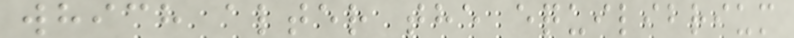which alter the equilibrium
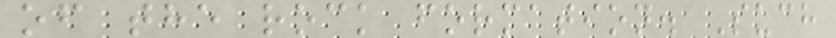of the rock formation. Such
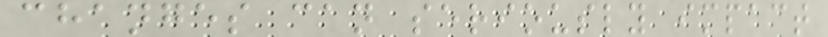changes can seriously impact
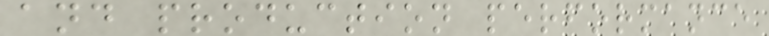and production performance
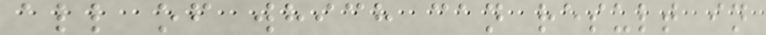all of which can result in
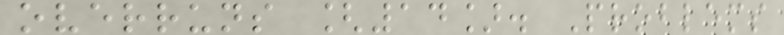overruns [14]. Problems
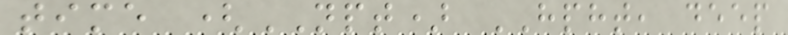time (NPT) HPHT, deep
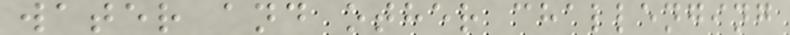water and other challenging
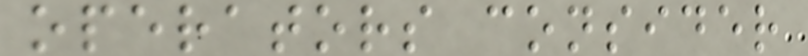operators consider
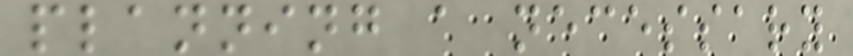planning a necessary
